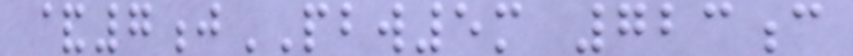&7jPBW5m 723c
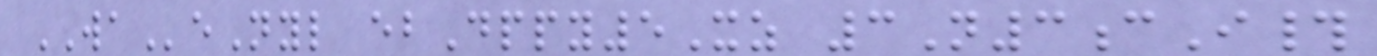WAeNyl ebDppy5Xz 3N3cI#
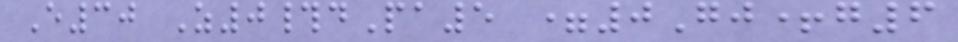E30 Z0#dPa5 =0Gj+g6
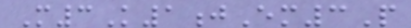M3K1jEm3P
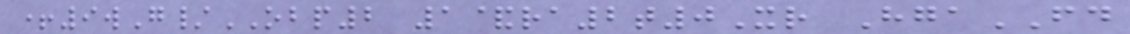+9wG/OBP2 1&ra2t0Xr HgaFD
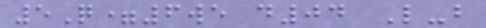5Q=6we d04 L-b
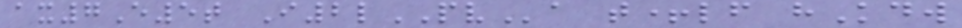ax7E5t I2lPVa t+lf hKdw
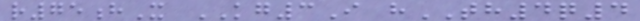r75hX KG3I hTH4q4
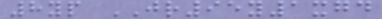8yp JR95y1xgd
